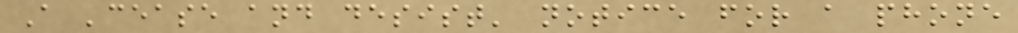A 'cease and desist' notice for a phone
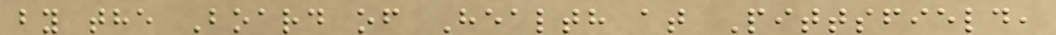by the Board of Health at Pittsfield,
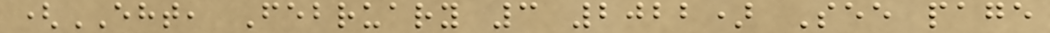(EHT, February 3 2022) See page
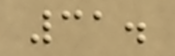31.
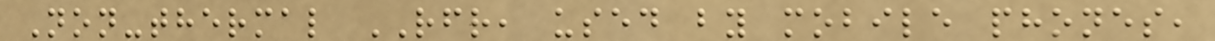Non-thermal RFR, used by mobile phones,
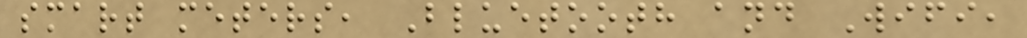smart meters, Bluetooth and Wifi,
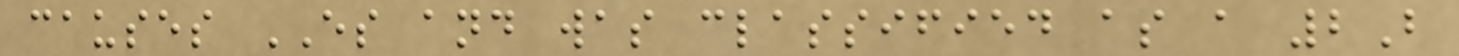causes ES and was classified as a 2B
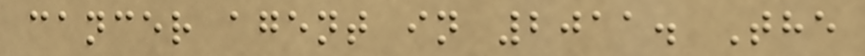cancer agent in 2011. The
